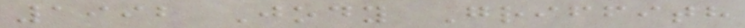1992 Jody Griffith
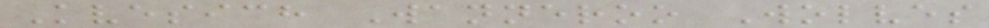Kvesich Wanneroo Wolves
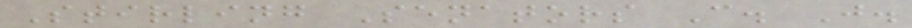Stirling Senators C. J.
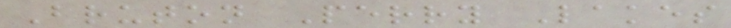Bruton Perry Lakes
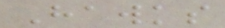Hawks
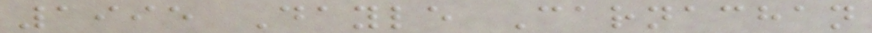1995 Dayle Carnachan
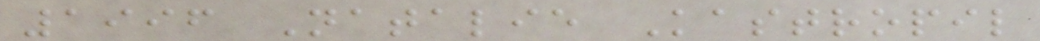1996 Natalie Kastropil
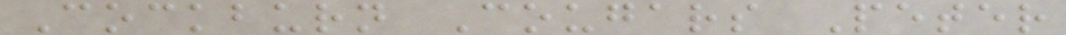Cockburn Cougars Peter
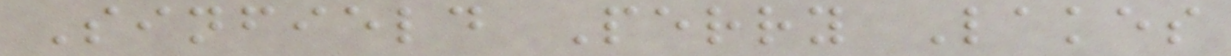Sinfield Perry Lakes
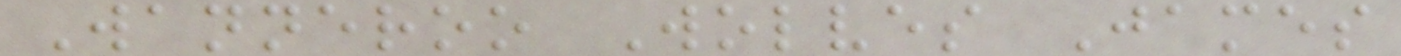Wanneroo Wolves James
